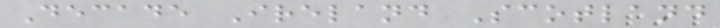Decade Ireland Scotland
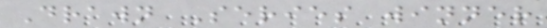Drawn Series winner
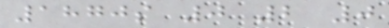1870s 0 2 0
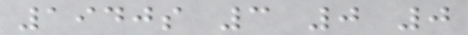1940s 3 0 0
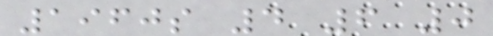1960s 4 6 0
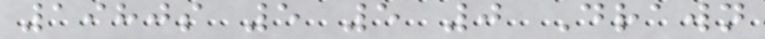1980s 5 5 0 Drawn
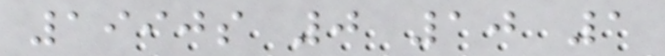1990s 0 10 1
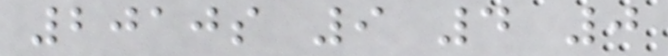2010s 9 4 0
